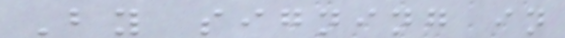By signing in
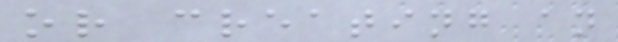or creating an
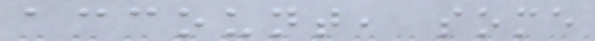account, some
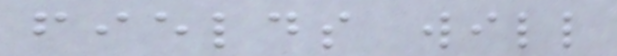fields will
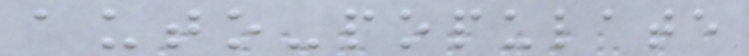auto-populate
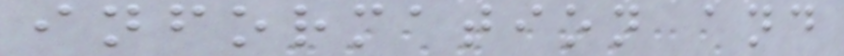information and
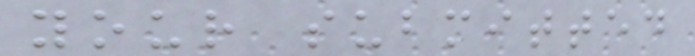your submitted
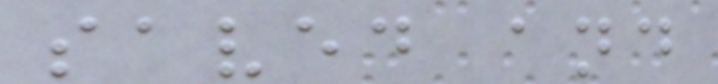saved and
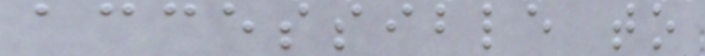accessible to
